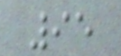95
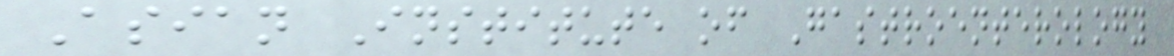Asian Institute of Gastroenterology
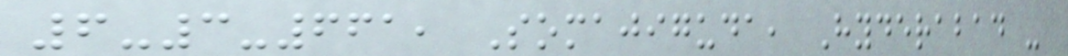6-3-661, Somajiguda, Hyderabad -
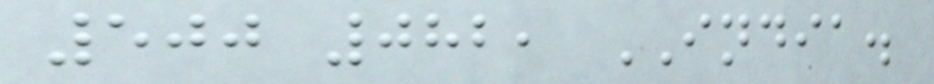500 082, INDIA.
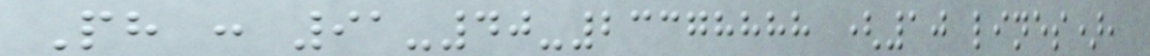Ph : 91-40-23378888 (10 lines),
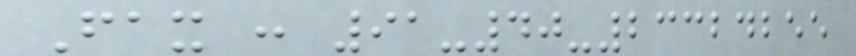Fax : 91-40-23324255
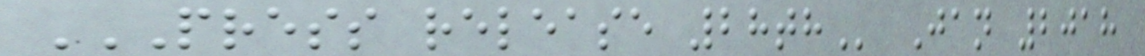PRESS RELEASE 28TH Jan 2018
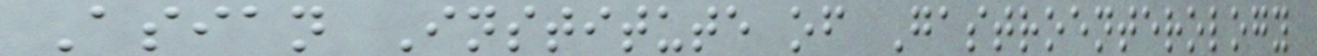Asian Institute of Gastroenterology
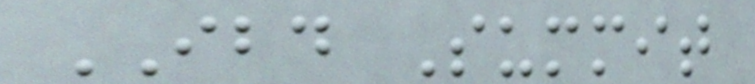IBD Summit
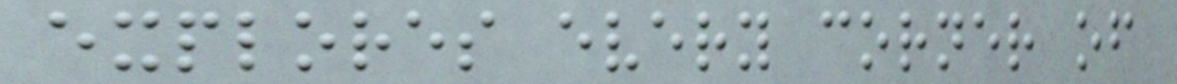explores every corner of
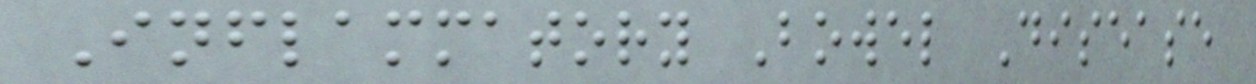Inflammatory Bowel Disease
